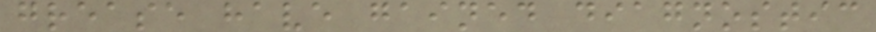grease have gained diagnostic
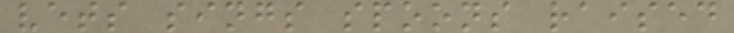vets sings spoons raised
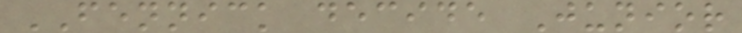FENNICK decide Junior
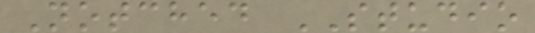Notched STUDIO
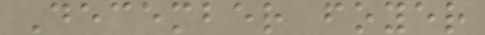December foyer
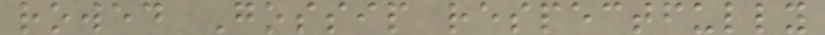rowed Gossip respectfully
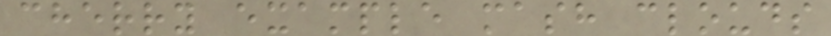cherry example mash clouds
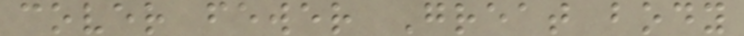cover fewer Great body
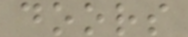doors
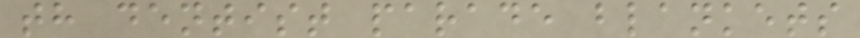th dentist parade blankets
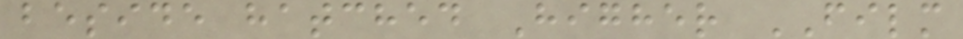beside hatched Higher FILM
